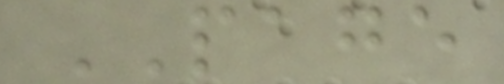PAGE
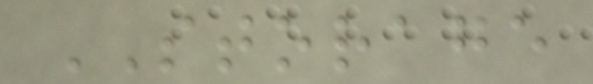STORAGE
